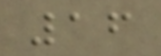16
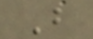B
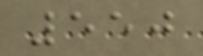550
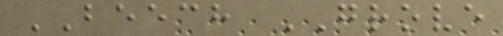BEECH GROVE
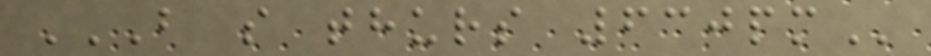B S THURS 630PM
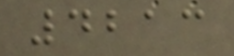4213
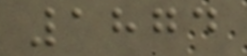1874
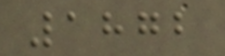1872
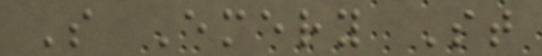S Emery St
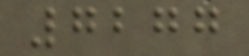7277
